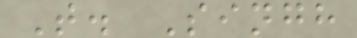T. Singh
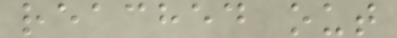reached out
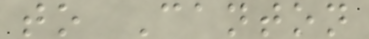to Canton
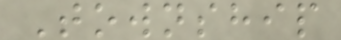Township
